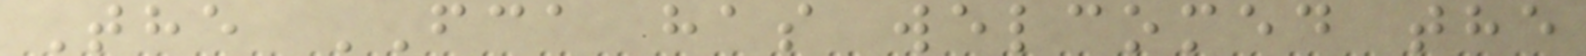The FCA has welcomed the
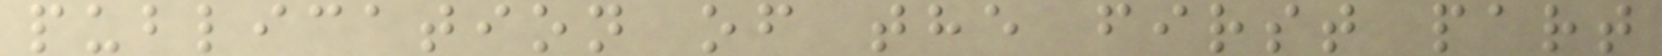publication of the first part
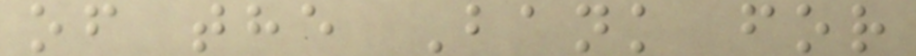of the Bank for
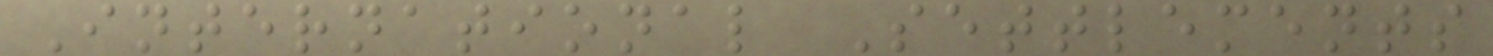International Settlements
